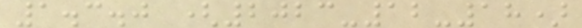1.3.0 (2023-12-18)
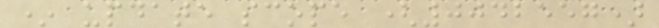* update scope (0042557)
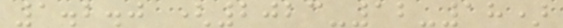1.2.0 (2023-12-18)
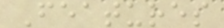Features
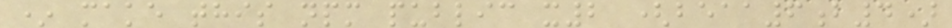* make this npm public x2 (beaa6b4)
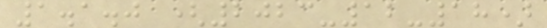1.1.0 (2023-12-18)
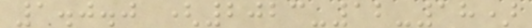1.0.0 (2023-12-18)
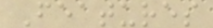Features
